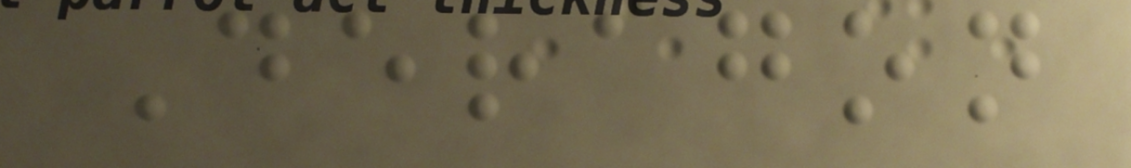Deragon
